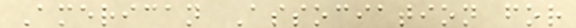American Association for
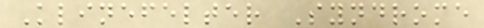Klinefelter Syndrome
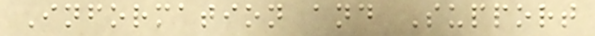Information and Support
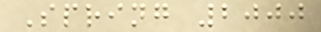Spring 2000
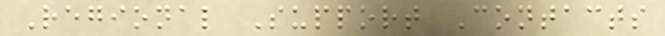Regional Support Contacts
